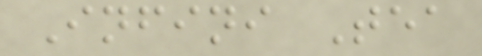Infini Tea
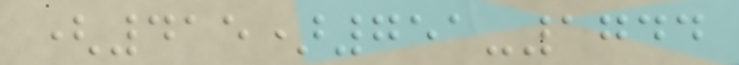(415)751-1744
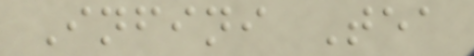Infini Tea
